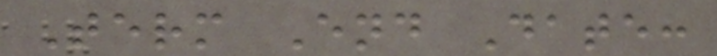Term End Date:
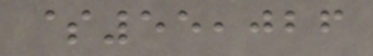$55,026
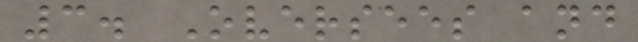3. Oversees and
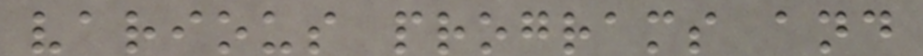various programs and
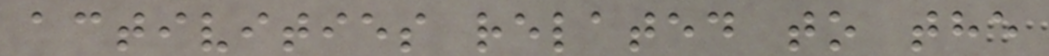activities related to the
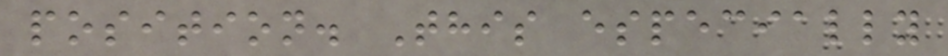position. This especially
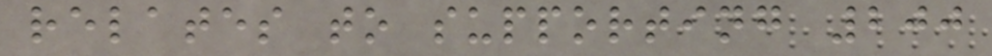relates to supporting 200
